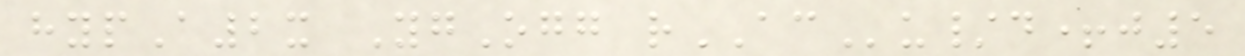hypA2x YgOgg rACu/d+j5
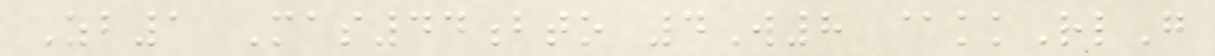Zb1 Mas44bto 4W8 @kkRlG
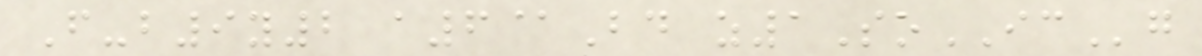F-b9y2 a6@Bd z1SoICg
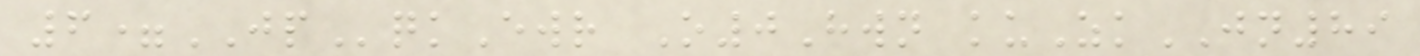6=JPqkEwr O0Hwn kuZkJN89
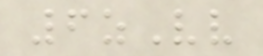6zVv
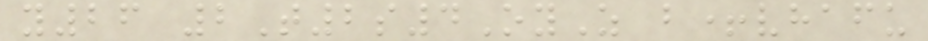y26 2T2s4OyZ b+vhafu
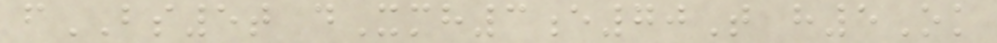fBS5t dXmh3e70T h5Ok
